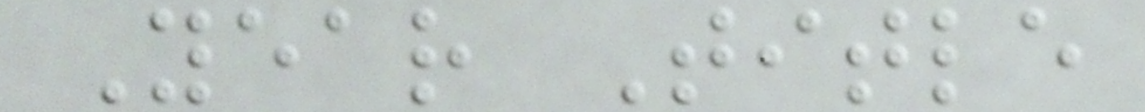Year Title
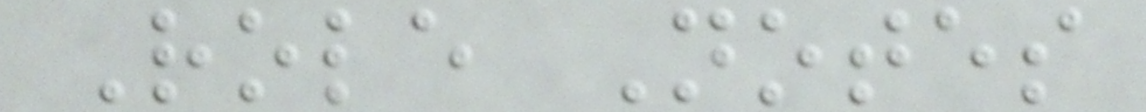Role Notes
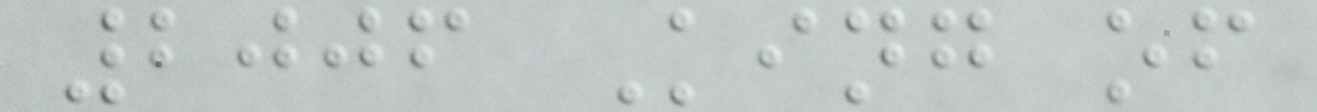2006 King of
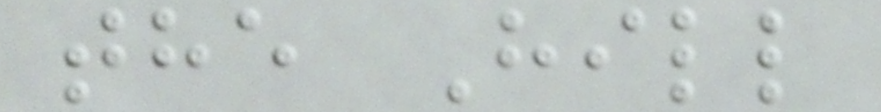the Hill
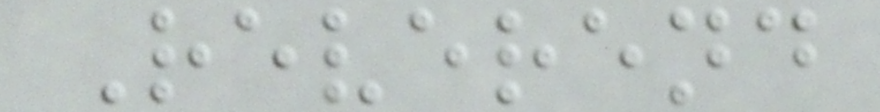Reverend
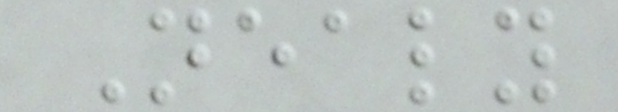Nealy
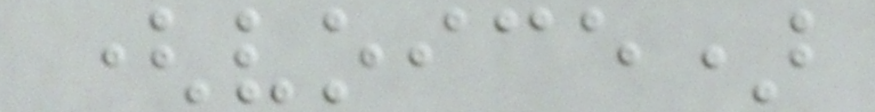(voice)
